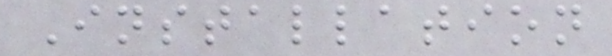Installation
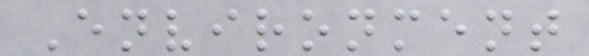Environment
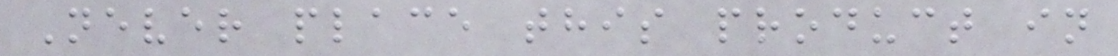Never place this product in
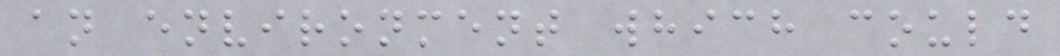an environment which could
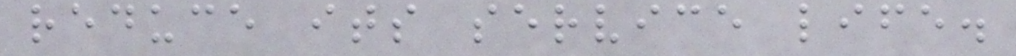reduce its service life.
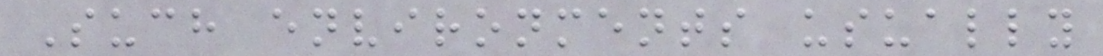Such environments usually
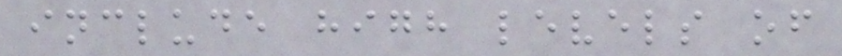include high levels of
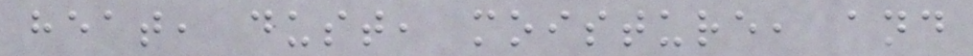heat, dust, moisture, and
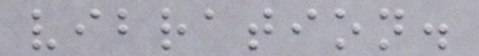vibration.
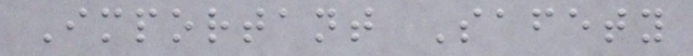Important Safety
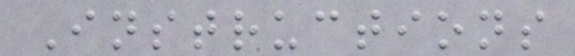Instructions
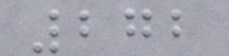272
